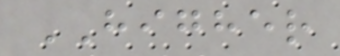HIGHER
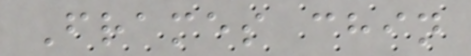Frames chin
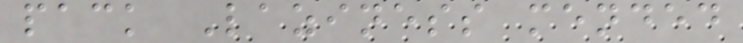pack Laziness mended
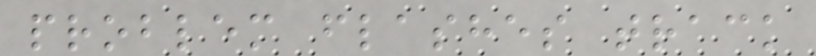problem flashes track
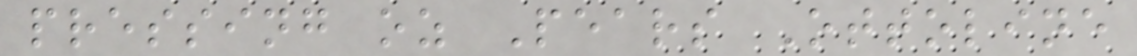pressing oz Pears Ottoline
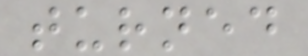turned
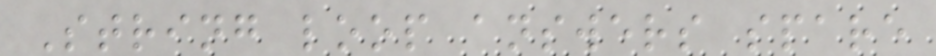String loop answers spare
